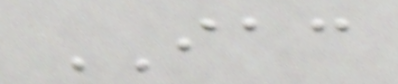IAC
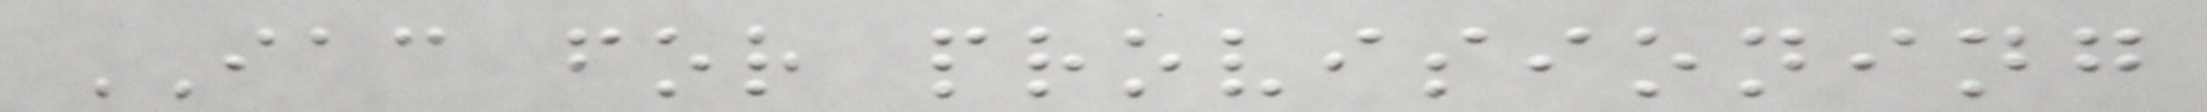IAC for provisioning
